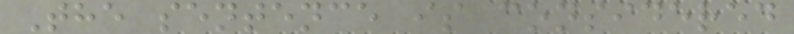The sentence is considered
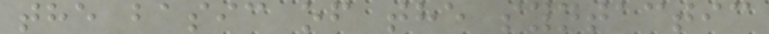the basic of the syntactic
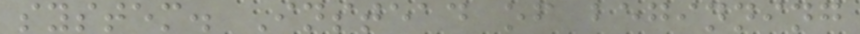system. Instead of beginning
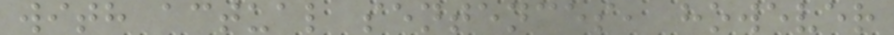with actual sentences, however
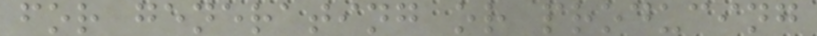for generating or producing
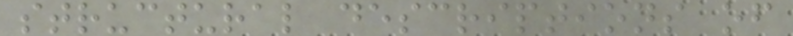structural descriptions of
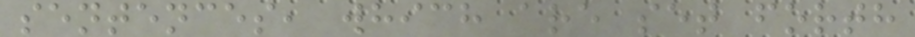sentences, which are set forth
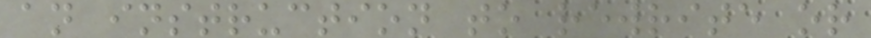an instruction to rewrite or
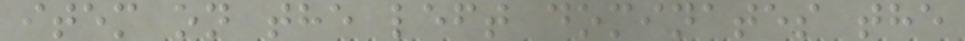item on the left dominates the
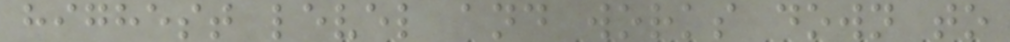highest level and works down to
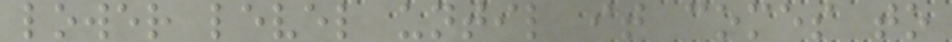lower level until it comes to
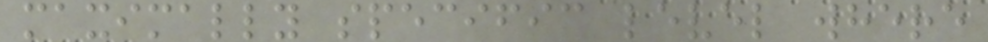maximally specific level where
